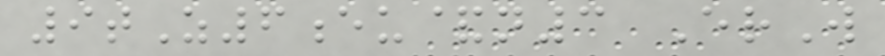9tZ6eu&n3 ErW
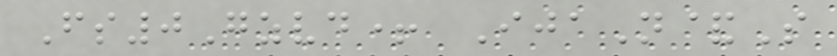Fs0Gzvd+ IjaN&S
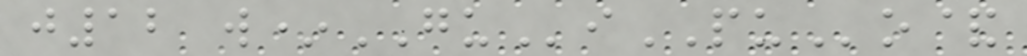j12 w*GUiPUo&
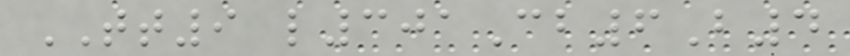TT9 l301Cb6B4
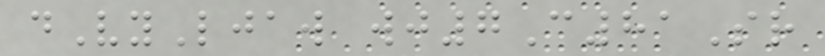dVyLjaw wj7C81Sr
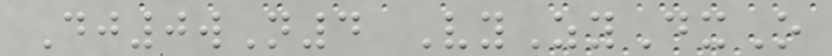Dj0wN4 VyZyDxO
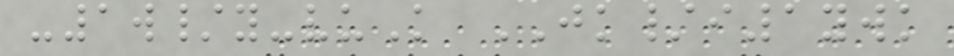-1w/y-vuK JK/i1ywk
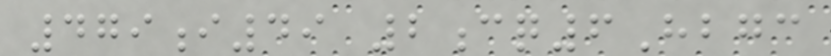479i49 2cq6Hbgc
